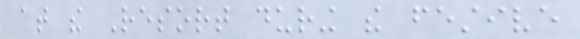at the Resort during the festive
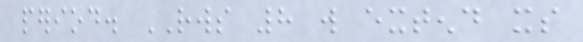period. RWS 8 will extend its
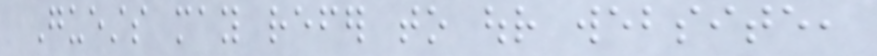Guests may refer to our website,
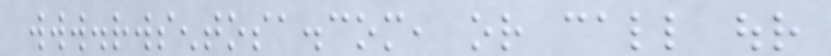www.rwsentosa.com, or call our
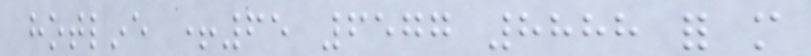hotline +65 6577 8888 for more
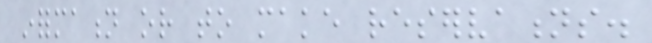information or to make reservations.
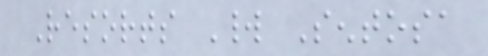Resorts World Sentosa
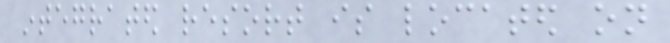integrated resort is located on
